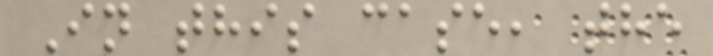In this case, the
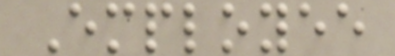Employee
